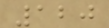120
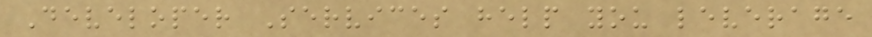Developer Services help you leverage
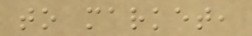to market,
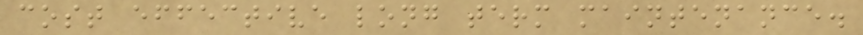cost effective long term maintenance.
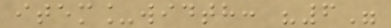item_width: "6"
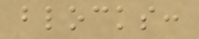blocks:
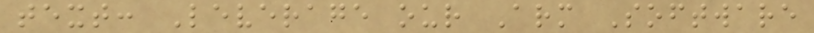text: Leverage our Arm Software
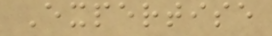Expertise
